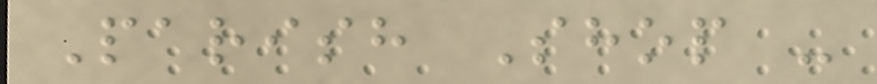Parish Shop -
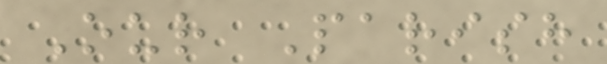Our Parish
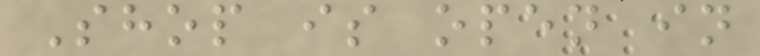Shop is open in
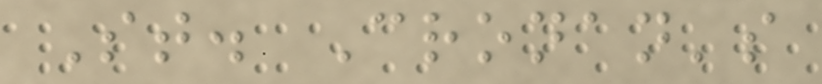St. Cronan's
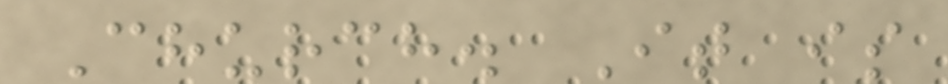Church. It is
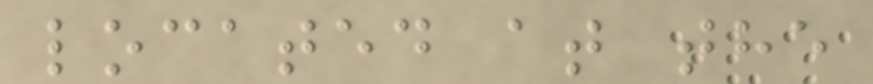located at the
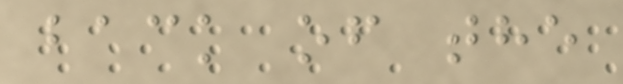back of the
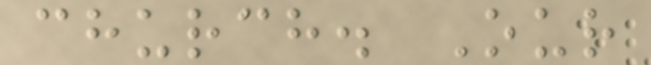church. Our
